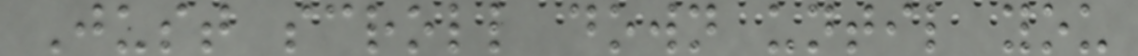Just scroll down until you
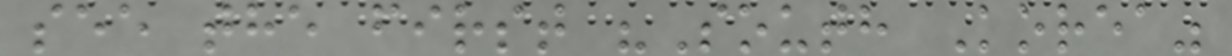see the first "South Korea"
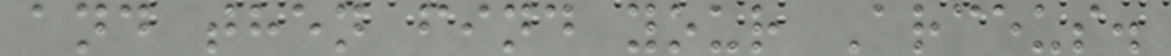and then find your Arceus.
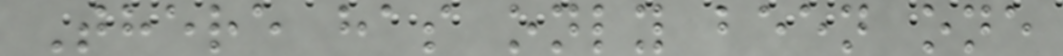There has only been one
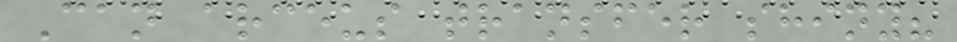Can arceus transfer shiny?
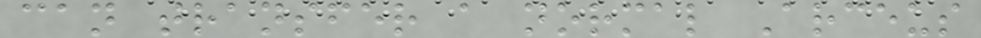can transfer a normal Arceus
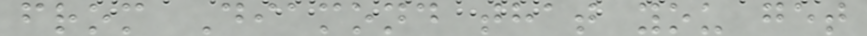from Diamond that you get
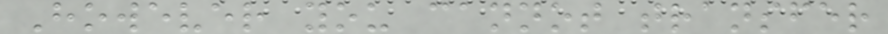However you cannot transfer
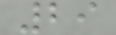29
